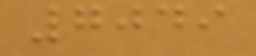7049
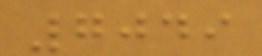7049
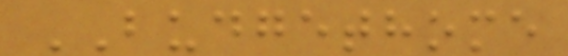BUDGETHOME
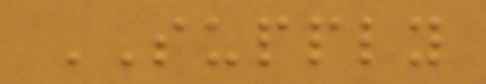SUPPLY
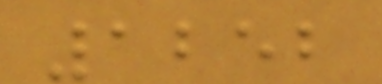1252
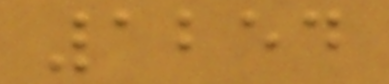1254
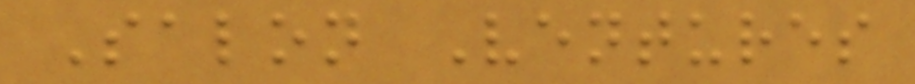Salon Ventures
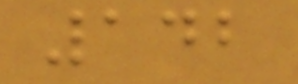142
